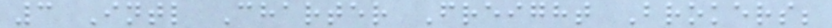3 Intl Charter Freight Brokers;
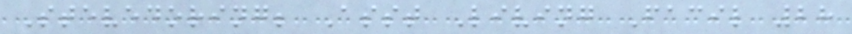Stevedoring; Asst Living Facil 28
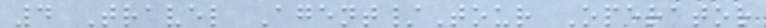4 Travel Agent/Tour Operator
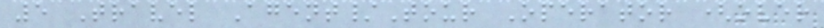5 Travel Agent/Tour Operator (over
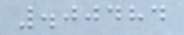.00484
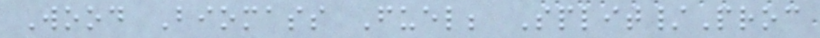Wood Biomass Fuel; Split/Proc
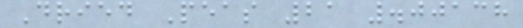Dried Peas 21 .00138
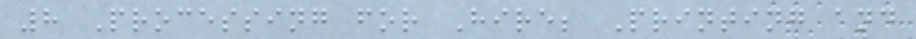8 Processing for Hire; Printing and
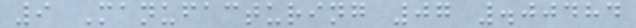9 Manufacturing 07 .00484
